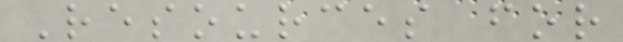Resources for
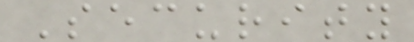Security
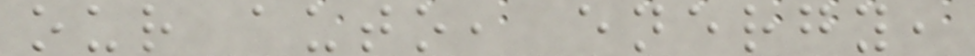our auto, energy,
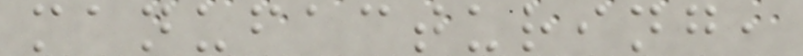manufacturing,
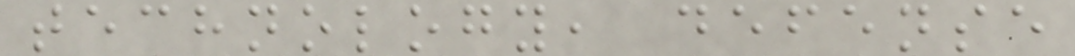technology, defense
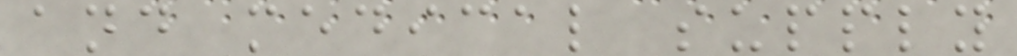and medical supply
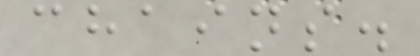chains.
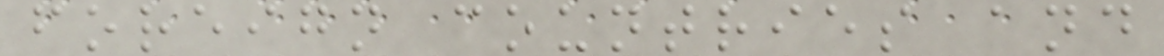foreign countries and
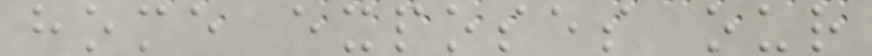home exposes our
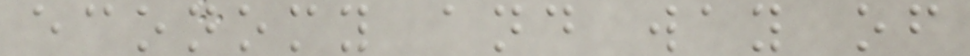economy and way of
